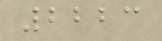2223
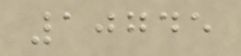10745
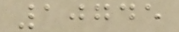10745
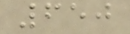650
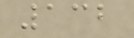132
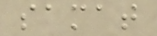samat
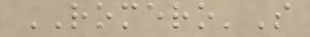ROMERO'S
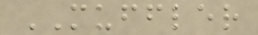MUFFLER
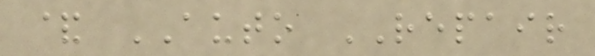& AUTO REPAIR
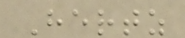Hertz
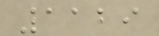1129
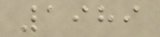1989
